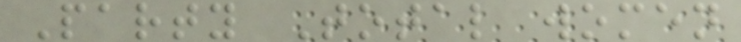Party Total women
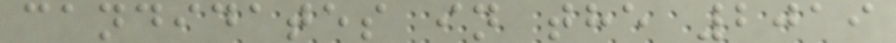candidates in the 2019
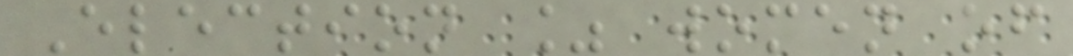Election % women of
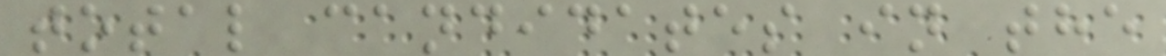total candidates in the
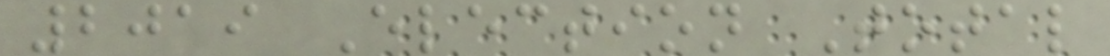2019 Election Total
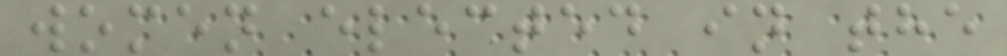women elected in the
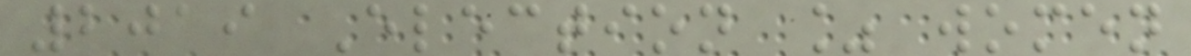2019 Election % women
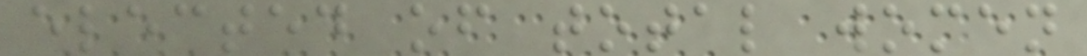elected of total women
